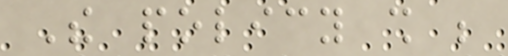The policy shall be
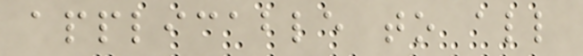applicable to all
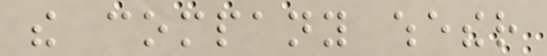the company whether
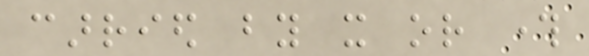carried by it or through
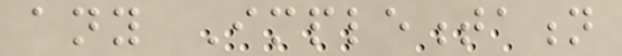any Implementation
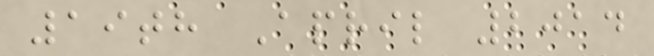19th April 2014
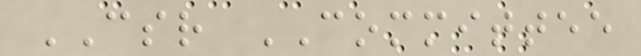CSR COMMITTEE
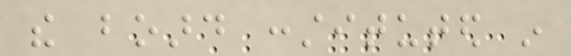the board constituted in
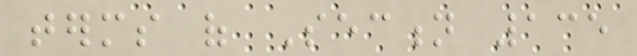terms of Section 135
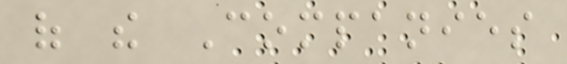of the Companies
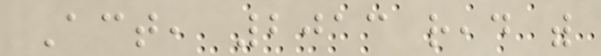Act, 2013 read with
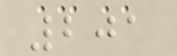201
